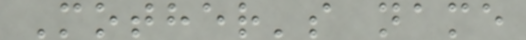Mother's name
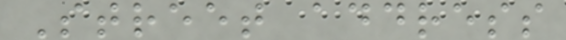Street address
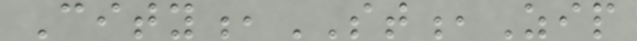City,ST,Zip
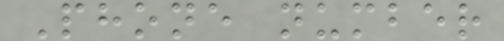Phone number
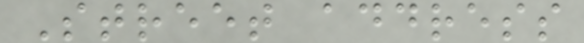Street address
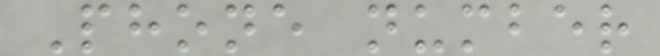Phone number
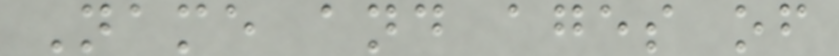Name and ages of
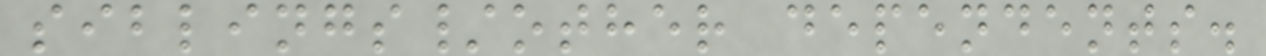siblings/other dependents.
